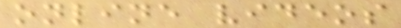online videos
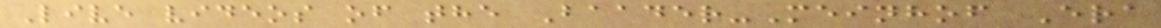Live videos of the Baader-Meinhof Era
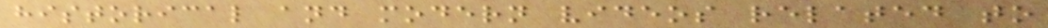historical and modern videos related to
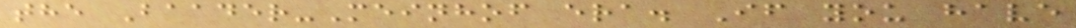the Baader-Meinhof era. If you have
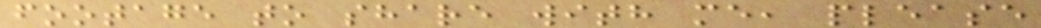footage to share with me, please
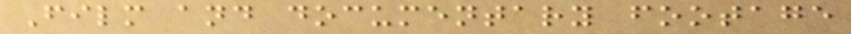Film and documentary footage
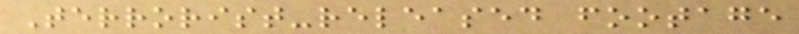Terrorist-released footage
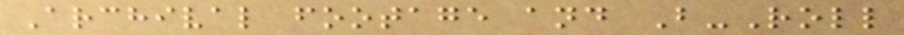Archival footage and B-Roll
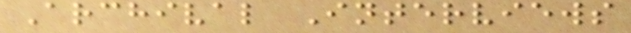Archival Interviews
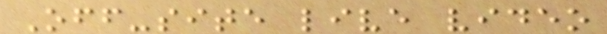Off-site live video
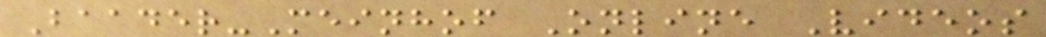Baader-Meinhof Online Videos
